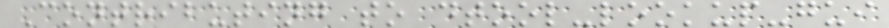Contributing to dtool-lookup-gui
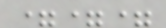===
